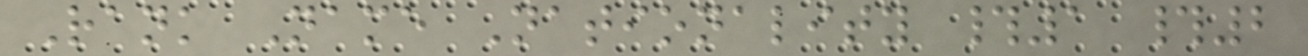Rank Name Nationality #1 #2
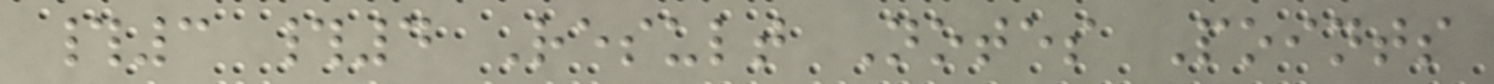#3 #4 Result Notes Points
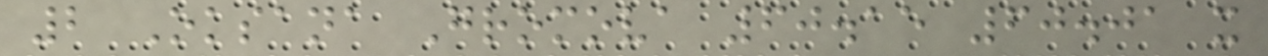2 Oksana Gromova 60.15 60.01 x
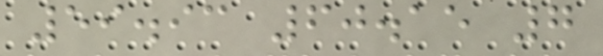59.93 60.15 7
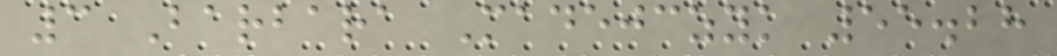3 Barbara Madejczyk 55.28
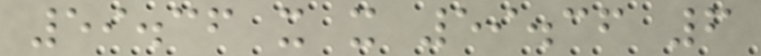59.36 x x 59.36 6
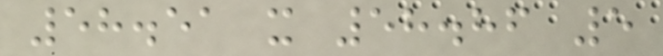58.51 x 58.86 5
